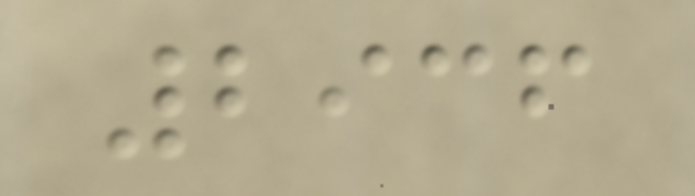2936
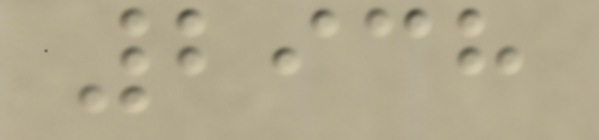2938
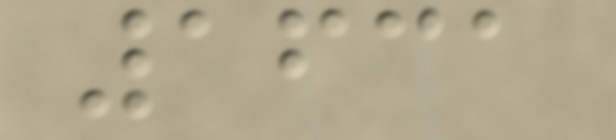1631
